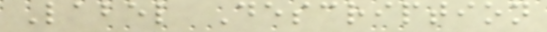Label Description
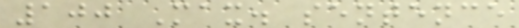100 Max. sentence
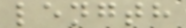length
